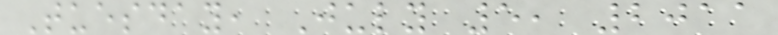Tuesday, July 5, 2011
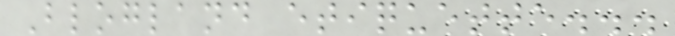Blogland etiquette...
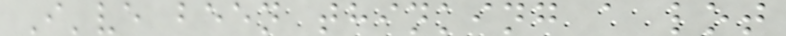I've been thinking a lot
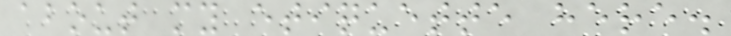about my etiquette here.
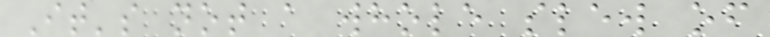It's not a whole slew of
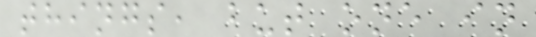things, but one in
